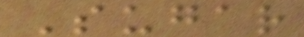Sugar
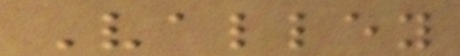Valley
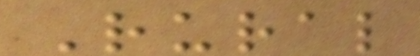Rural
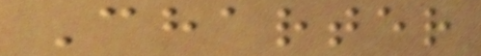Charter
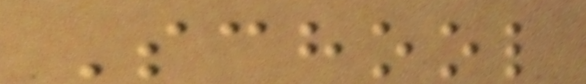School
